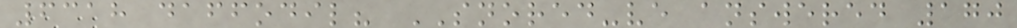6318 daffodil? SNORED-ve answered 170
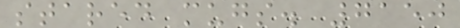stared mugs. 7150
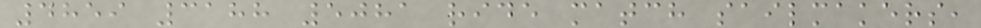4859 3188 5081 ride match sailmakers,
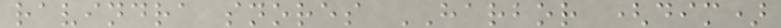ravindra snores HARBOR (dim)
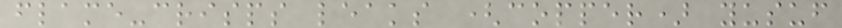flame-crisps leaks (copper) yusuf
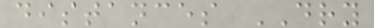distances DRY
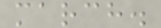march.
